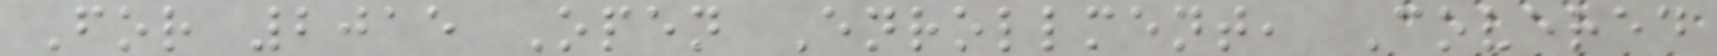For 2015 Open Enrollment, Covered
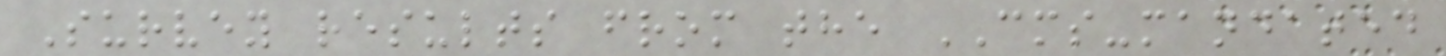Survey results from the CMS-mandated
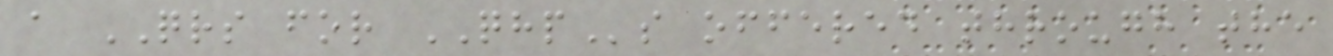a QRS for QHPs offered through the
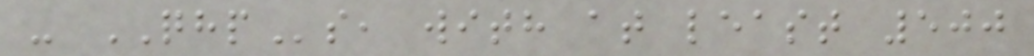- QHPs, with at least 500
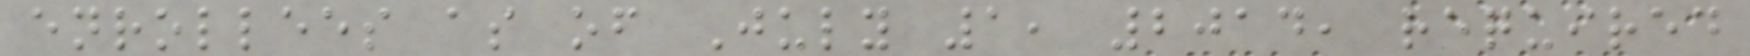enrollees as of July 1, 2014, required
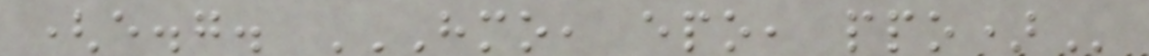(e.g. HMO, EPO, PPO)
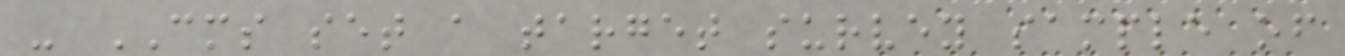- CMS set a target survey sample of
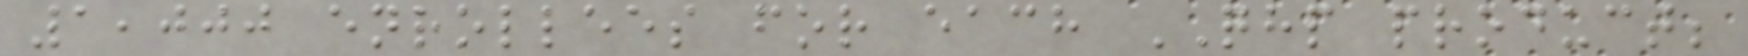1,000 enrollees for each QHP product;
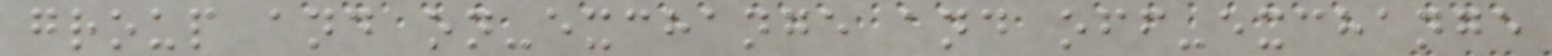group and on-exchange and off-exchange
